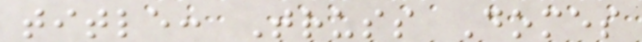title: Truss Domes
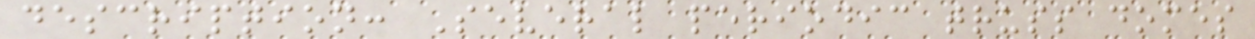description: Several periodic truss domes
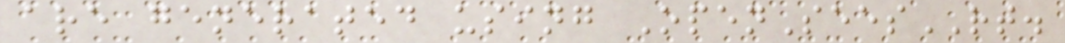are generated using OpenSeesRT.
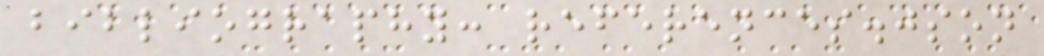bibliography: references.json
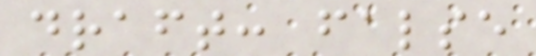draft: false
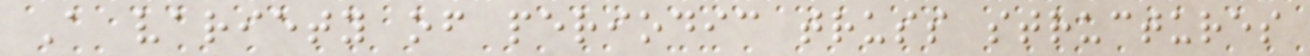A variety of periodic truss structures
